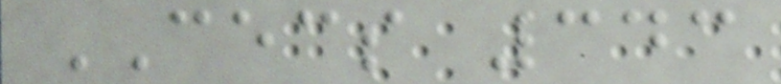CECS 343
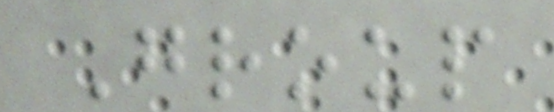Group
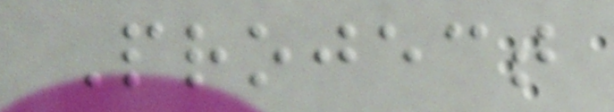Project
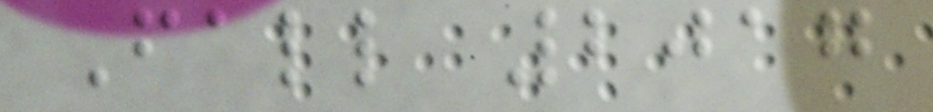Fall 2017
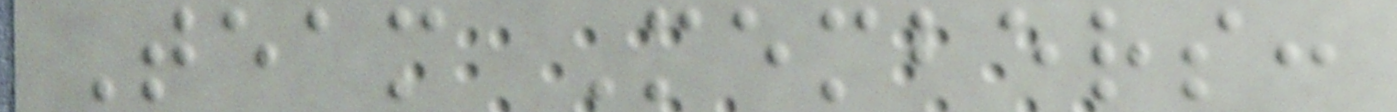Team Members:
